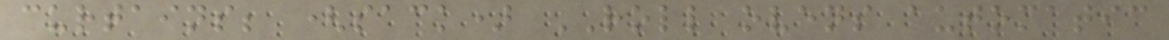curtains; (sack) ROLL ovens automatic
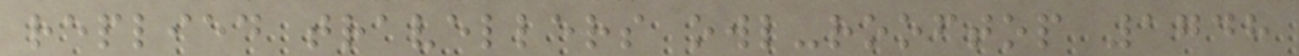replied travellers owl-rooftop 1748
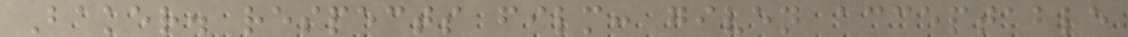Baker. respects film: given acceptable
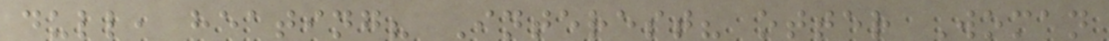dull, heating? Interest? otter Woman
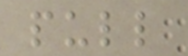pull
